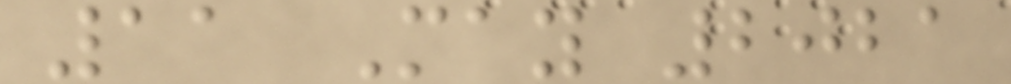11 May 2021
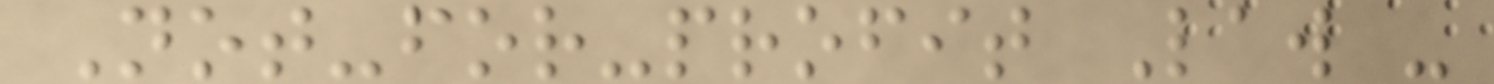Not-for-profit Law -
